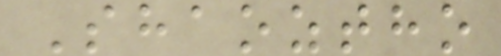Shaoztho
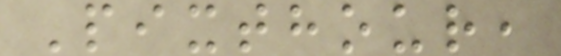Pixthour,
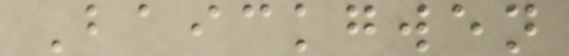Baickgwen
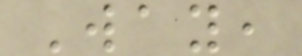Way,
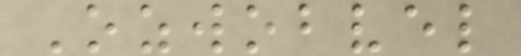Ozwobvel
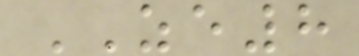ZE8
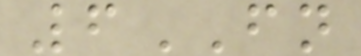6FN
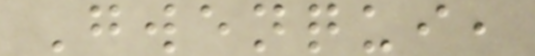Gwenqui,
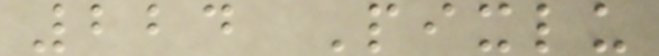224 Pixlu
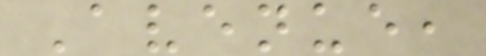Avenue,
